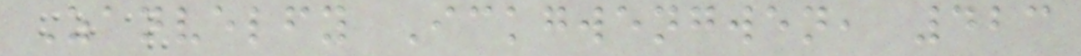Zanvelfy Ickgwengwen, 423
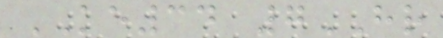KE34 7HR
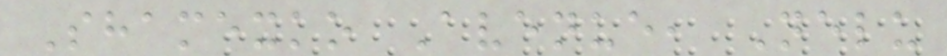Shamexko Avenue, Nelu
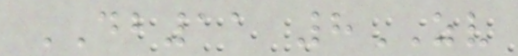DB11 8ZV
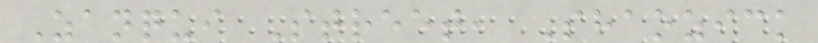Zanqui Street, Shaozick
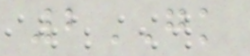2GK
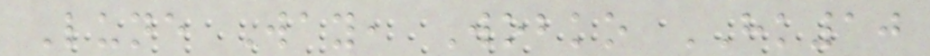Lune Way, Wobko HK10
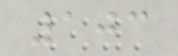103
